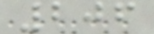206
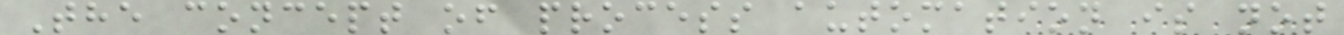The concept of process automation is not
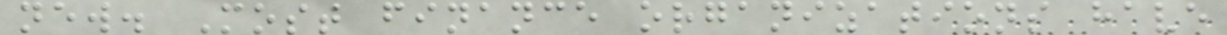new. Most finance organizations have
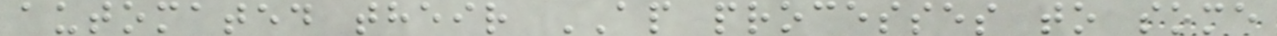automated their AP processes to some
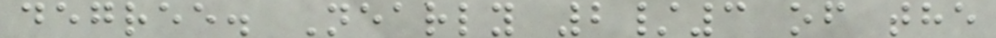degree. Nearly 2/3 of the
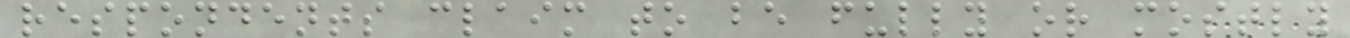respondents claim to be fully or mostly
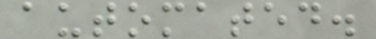automated.
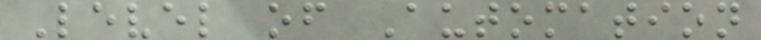Level of Automation
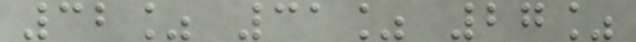32% 31% 27%
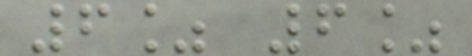6% 6%
